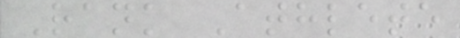Rank Athlete
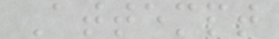Attempt
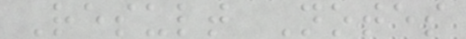Result Notes
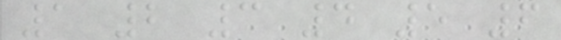1 2 3 4 5 6
